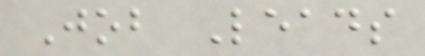Job Leads
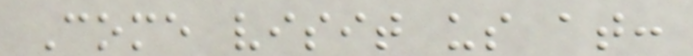Come visit us at:
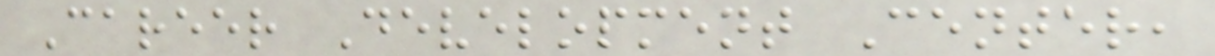Career Development Center,
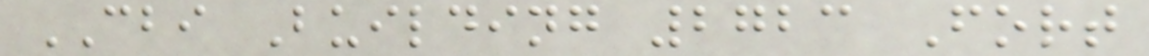CBI Building 2723 Fort
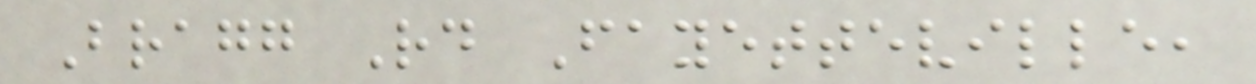Bragg Rd Fayetteville,
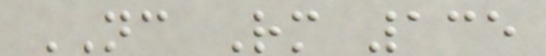NC Rm 135
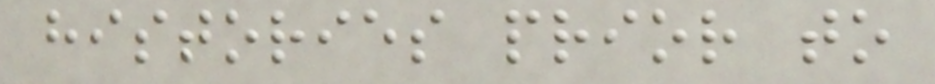histories prior to
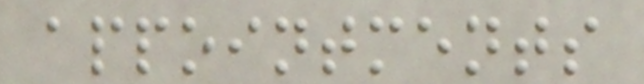appointments
